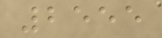2555
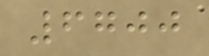6700
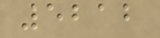5212
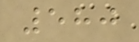580
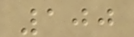100
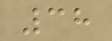38
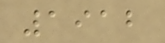1912
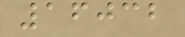16032
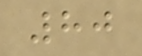80
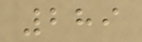289
